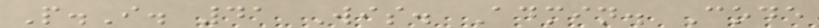P.I. 41 Wis. Admin. Code
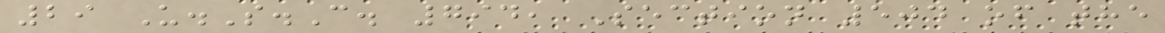29 U.S.C. 794, Section 504 of the
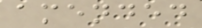amended
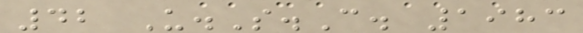42 U.S.C. 1983
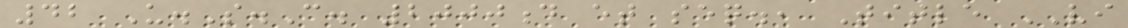42 U.S.C. 2000d et seq., Title VI
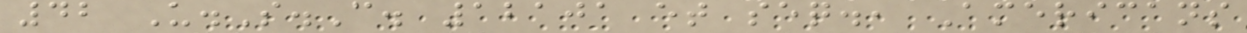42 U.S.C. 12101 et seq., Americans
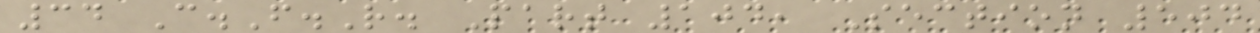34 C.F.R. Part 104, Section 504
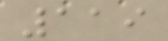119
